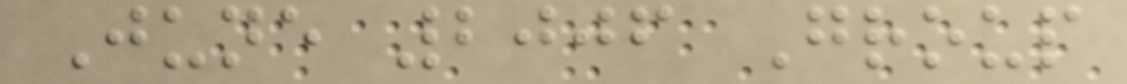June 2006 Group
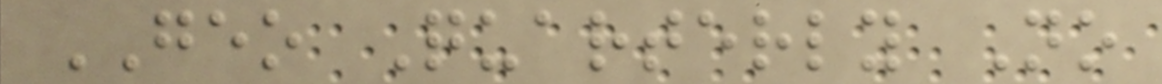GEO Quarterly No
